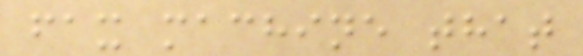fax machine that
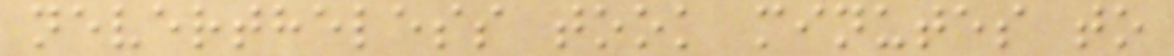nevertheless took minutes to
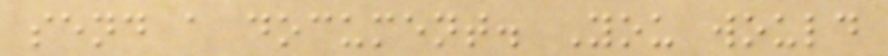send a document. You would
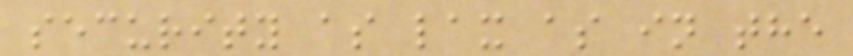security as lax as in the
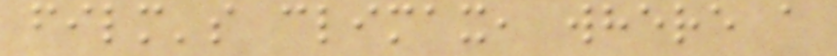film's climax, where a
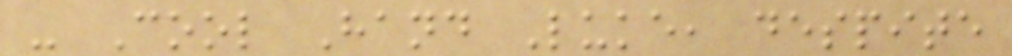- Cool Hand Luke, despite
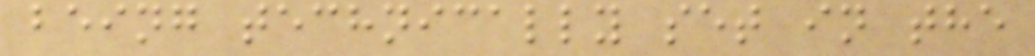being technically set in the
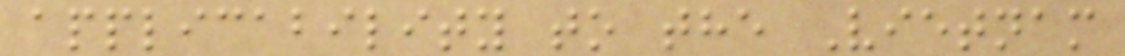applicability to the Vietnam
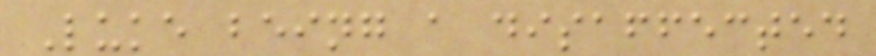Luke being a disaffected
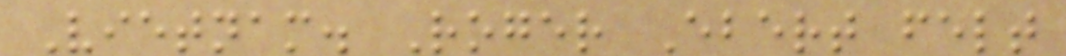Vietnam. Roger Ebert felt
